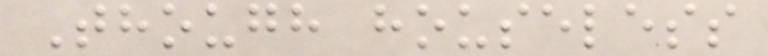Though houseless
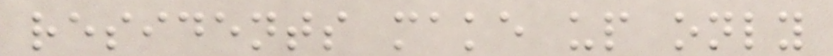residents make up only
